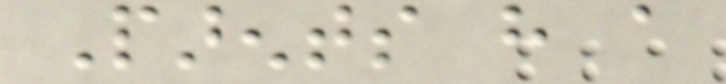Parents have a
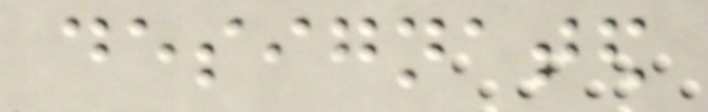designated
